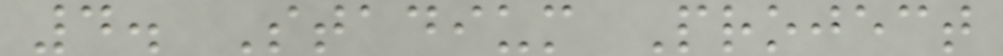4. Stadium Project
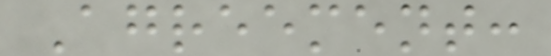Agreement:
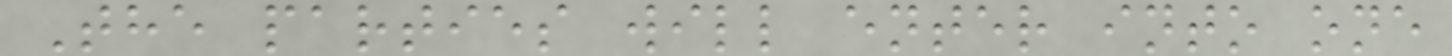The parties will enter into one
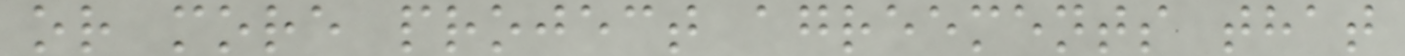or more project agreements that
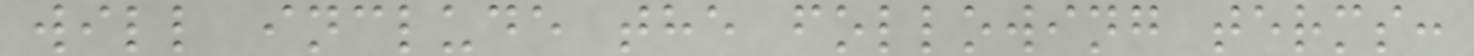will include the following terms:
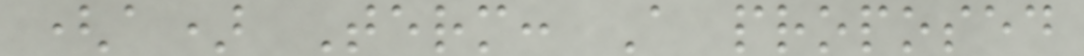(a) Term: A proposed
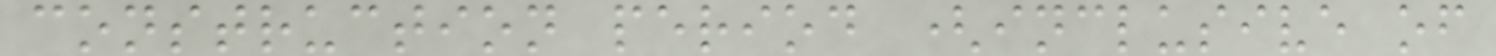construction period (inclusive of
